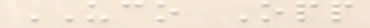UCO Opp
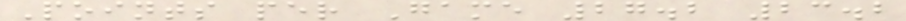Points per Game 27.2 23.2
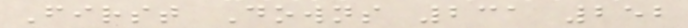First Downs 231 252
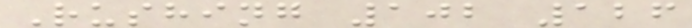Rushing 102 126
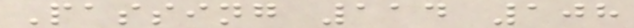Passing 114 108
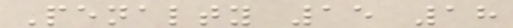Penalty 15 18
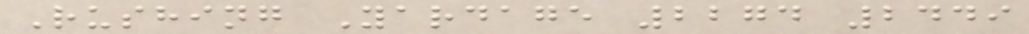Rushing Yardage 2274 2449
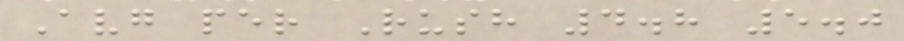Avg per Rush 4.8 5.0
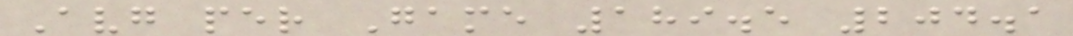Avg per Game 189.5 204.1
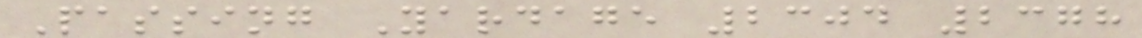Passing Yardage 2304 2378
